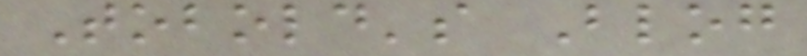Tobold's Blog
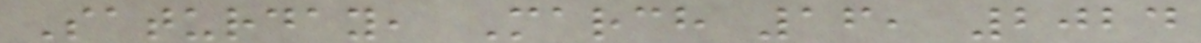Saturday, March 16, 2024
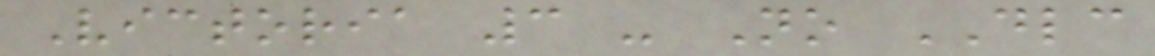Victoria 3 - No DLC
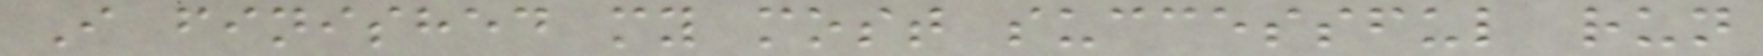I finished my most successful run
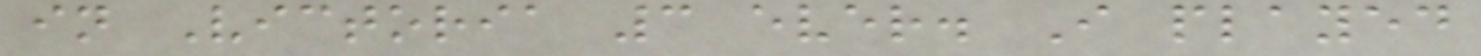in Victoria 3 ever. I played
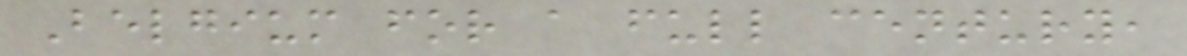Belgium for a full century,
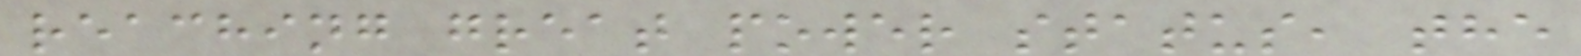reaching great power status, the
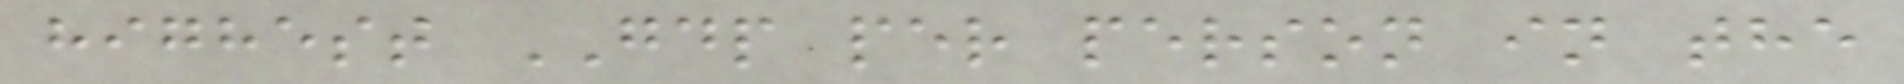highest GDP per person in the
